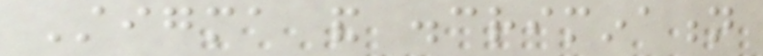Stigma and discrimination
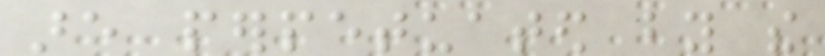are perpetuated by the
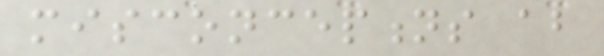misconceptions about
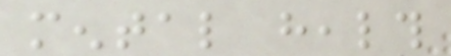mental health
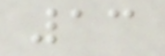13
